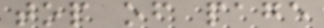top of page
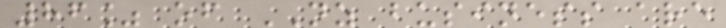86% of NZ business are
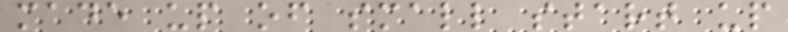made up of small start up
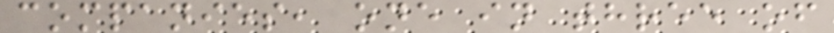companies, one in three of
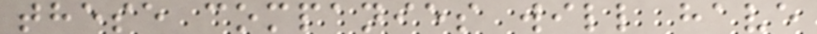these companies will have
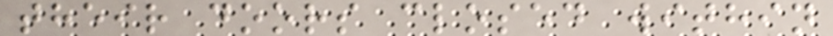their doors closed within
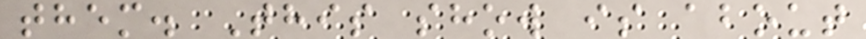them. This show is about
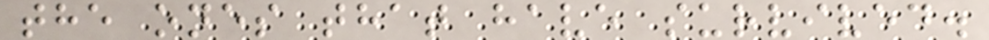the ones that have survived.
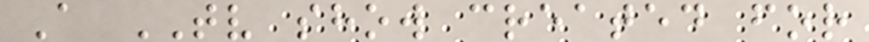A TV show created for
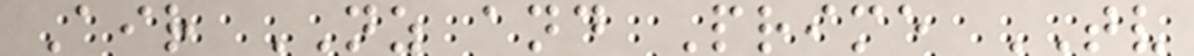Air NZ and Prime TV
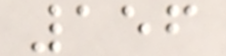156
